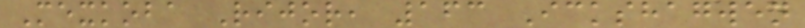Mexkoba Rijor, 163 Ickshagwen
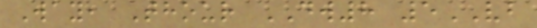Way, Thour DW8 5VB
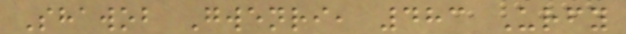Shawob Gwenri, 483 Urfy
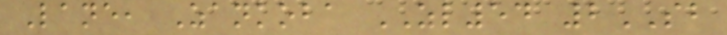Lane, Zankoba ZL54 2SB
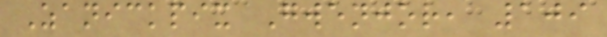Zanickpix Gwenjor, 109
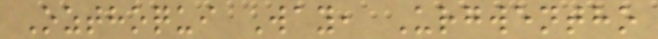Ozthoqui Way, Urgwentho
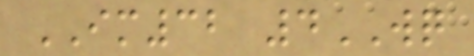IM32 4WQ
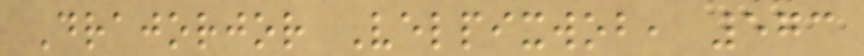Drajorjor Velpixwob, 573
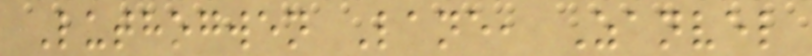Luthogwen Lane, Zanvel
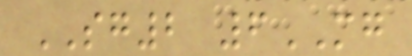SG2 6MG
